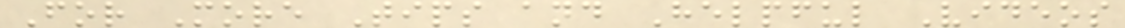For More Tips and Helpful Videos
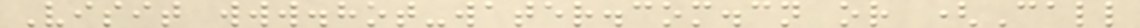Visit www.hot-water.com.cn or (Call
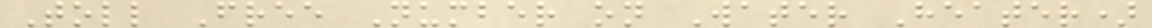Toll Free Number on Water Heater)
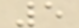5
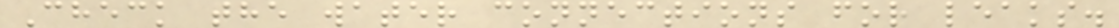Check the water connections for leaks.
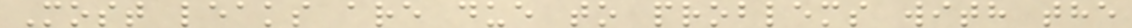Most leaks are due to problems with the
